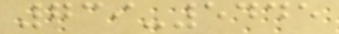739-5445
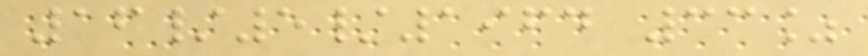16/5/1964 33%
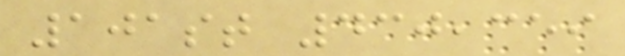101st 430,359
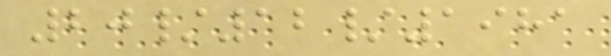20/12/1981
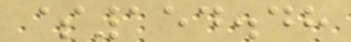$154.48
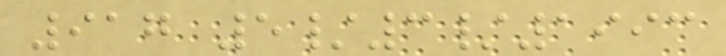917 5/3/1993
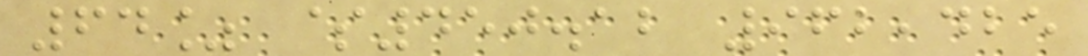64% $450.12 962,425
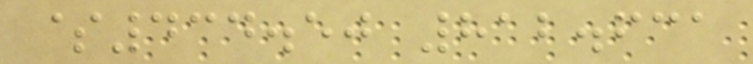$434.50 812.631
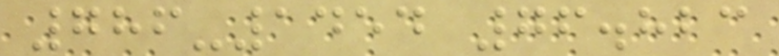786-1454 76.823
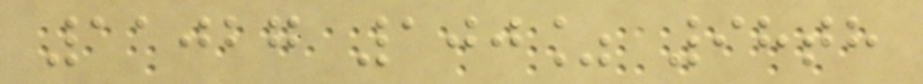11027 100% 98th
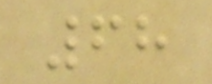68
